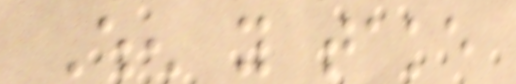When you take
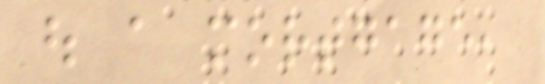out a mortgage,
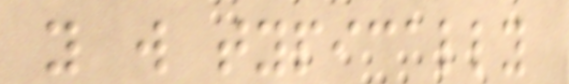you will typically
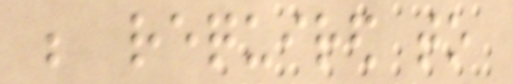be required to
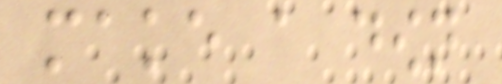make a down
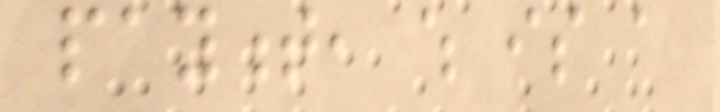payment, which is a
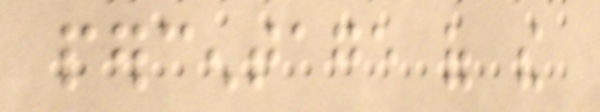percentage of the
